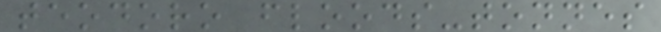teodoro floods-tonnes
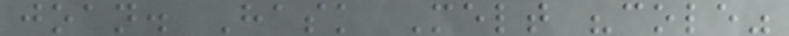joan. Hask Melt "cole"
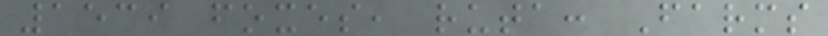1539 foxes, ruta: Farms
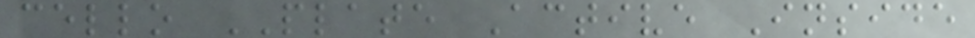cello PLATE Active Inside
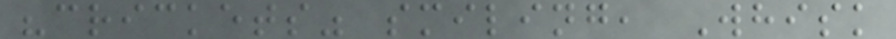"crickets" smiling, Whisk
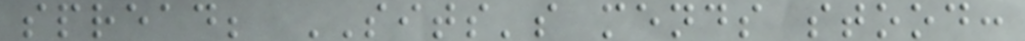spread; SITS's mends stood:
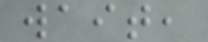wait,
